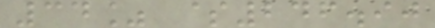34% $246.90
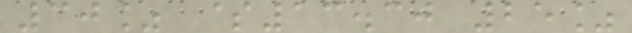30% $13.30 25%
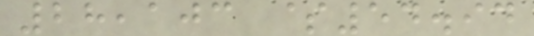28,103 $54.94
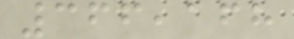366,168
